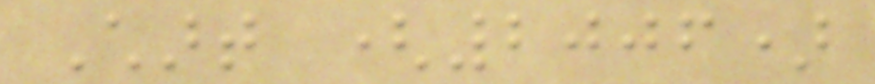Chart (2006)
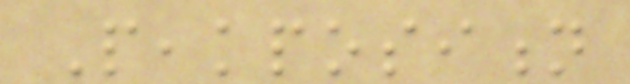Peakposition
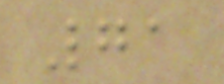71
